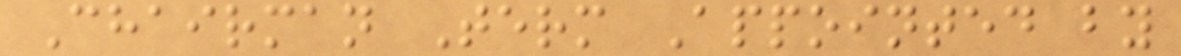Chairman Term Appointed by
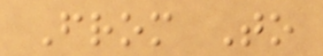From To
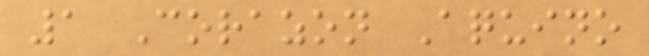1 Corazon Aquino
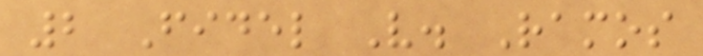2 Fidel V. Ramos
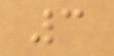3
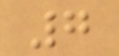7
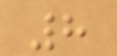8
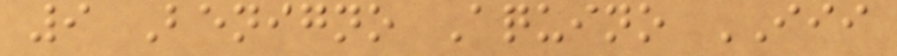9 Benigno Aquino III
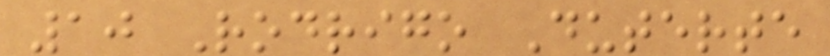10 Rodrigo Duterte
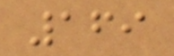169
